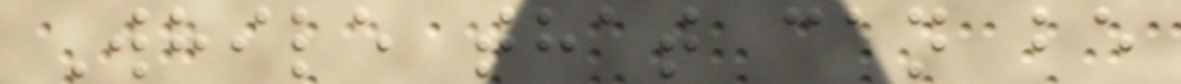While that can be
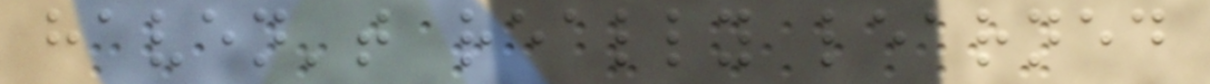haven't really learned
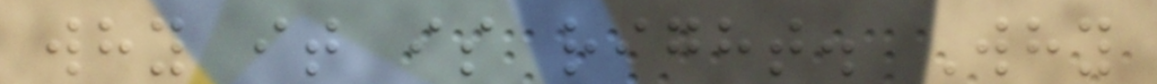why it is right. Why
